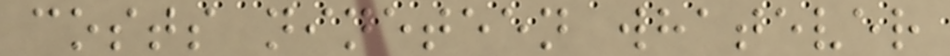costs nineteen whatever
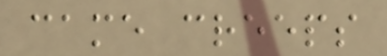came creeps
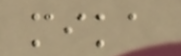mika
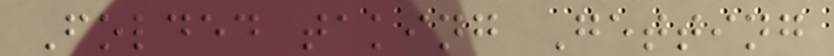Folded taking Getting
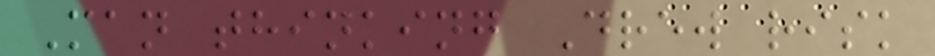Man thinking Drew risk
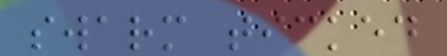swarm ticked
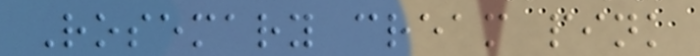Rosemary cream pink
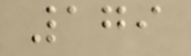179
